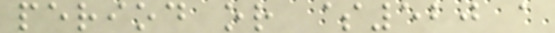period or $520 a
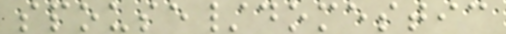spouse/domestic
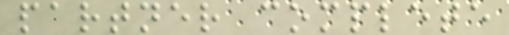partner complete
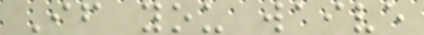If you waive
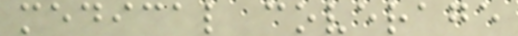medical coverage
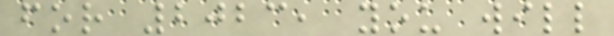for 2023, you will
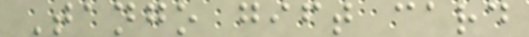Tango gift card
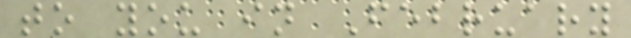to you in February
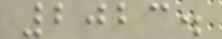2023.
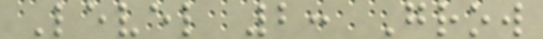Level 2: Grow
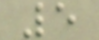5
